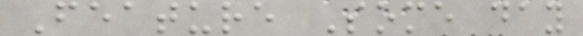Feature Some day
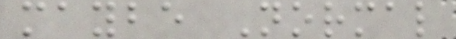maybe Normal
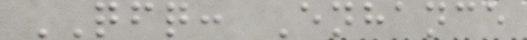QFQ: Enhance
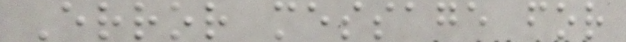Error message for
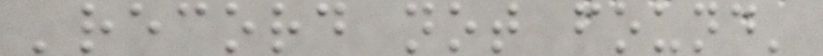'record not found'
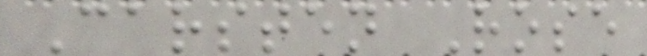Carsten Rose
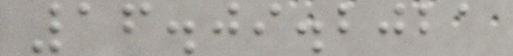16.09.2021
